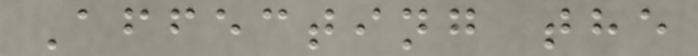Affecting the
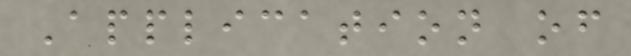Application of
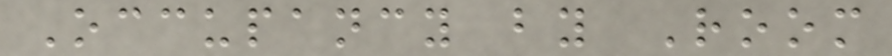Occupancy by Room
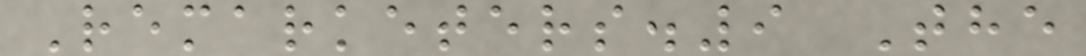Remarketers.9 The
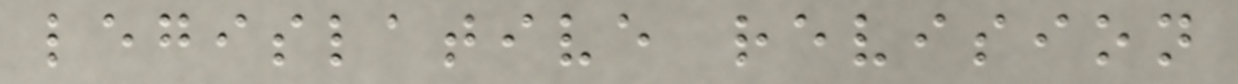legislative revision
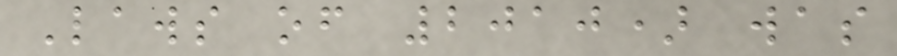Laws of 2010) was
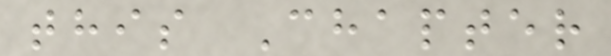this Chapter
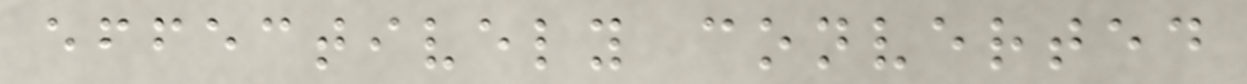effectively converted
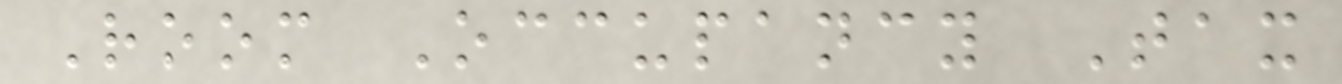Room Occupancy Tax
